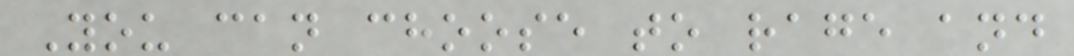You can choose to rage and
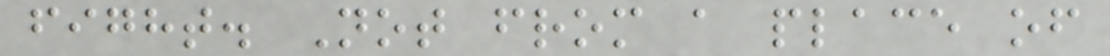fight. Not from a place of
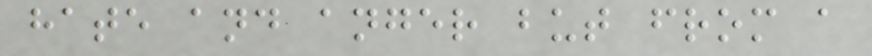hate and anger but from a
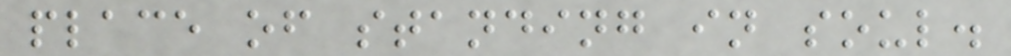place of standing in soul.
